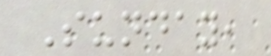Sunday,
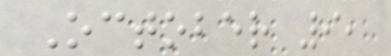October 9,
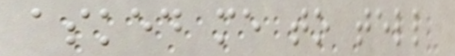asked me to tell
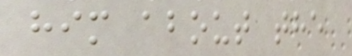him about the
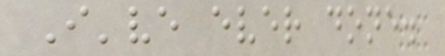I've ever done.
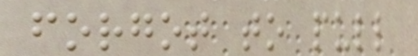forgot to pull
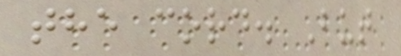the cord. But
